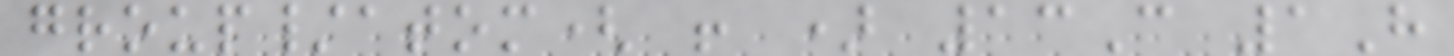group/atom( ! ) 13C 1H
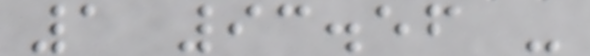1 93.56 -
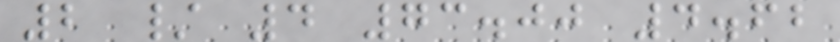2 / 4 73.00 4.62
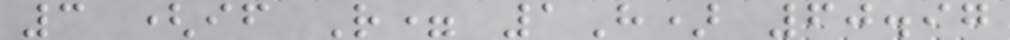3 (if R= 1H) 60.97
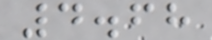4.68
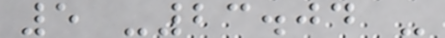5 -23.04 -
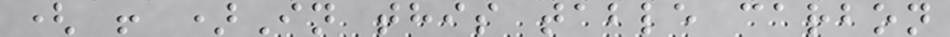( ! )In this table carbon
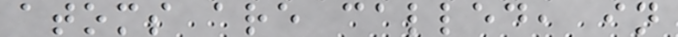atoms are called, in
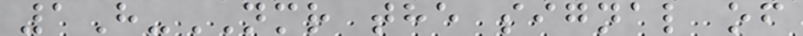1H-NMR the signal of
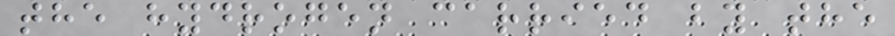the hydrogen carried by the
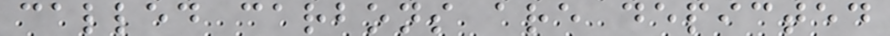called carbons are depicted
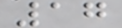17
